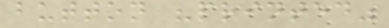button "printed"
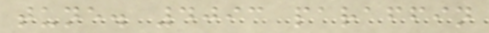tune. 4093 paraffin
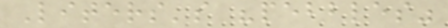Liters's "pebbles"
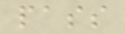pass
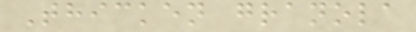Thicken granola
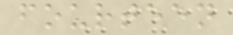fourteen
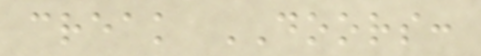creak DOORS:
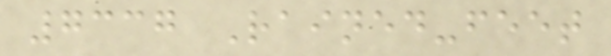7337 Rained-feet
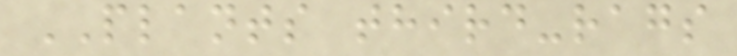PLANTS third-rags
